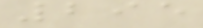295
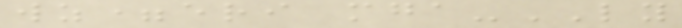wz=eri mga-LY
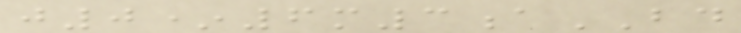j0*6m3aBD
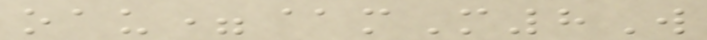oau=@mM8W
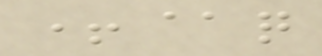+@q
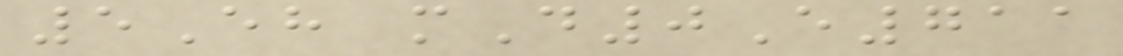5Eh mD0E711
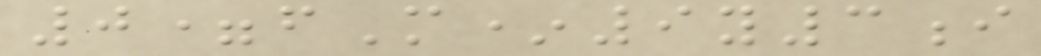0=fM*9y3i
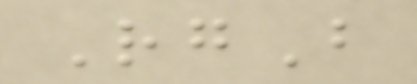RgB
